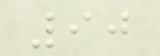90
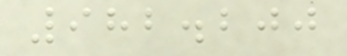982.200
